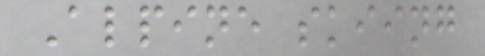Alpine skiing
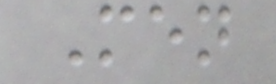Men
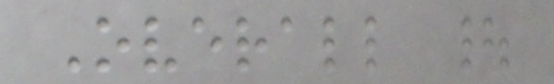Overall |
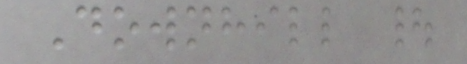Downhill |
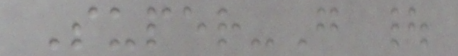Super-G |
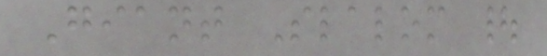Giant Slalom |
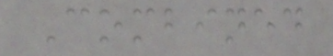Combined
